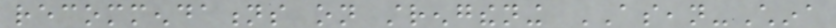recommendations on strengthening ASEAN-China
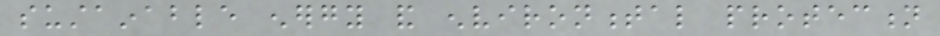sustainable energy and environmental protection
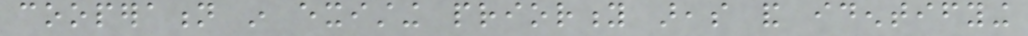cooperation in existing priority areas and identifying
